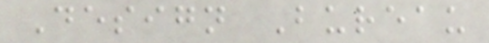Design Bureau
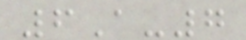6A-7
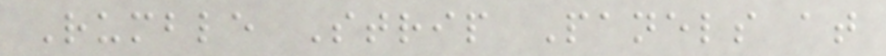Rumble Strip Panels at
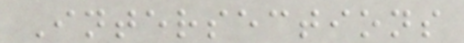Intersections
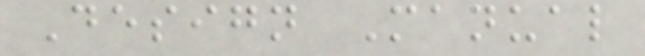Design Manual
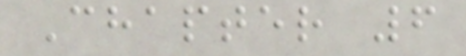Chapter 6
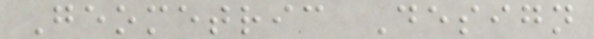Geometric Design
